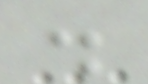.
